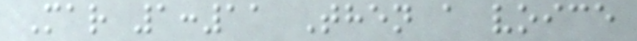Mar 1:11 Then a voice
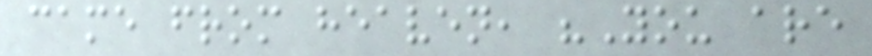came from heaven, "You are
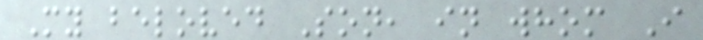My beloved Son, in whom I
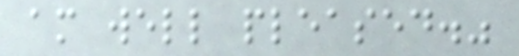am well pleased."
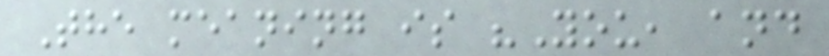The meaning is "You, and
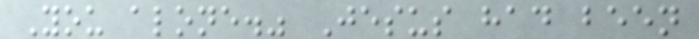You alone." Jesus had been
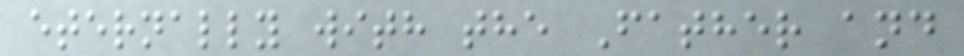eternally with the Father and
